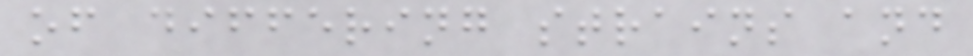of differing strains and
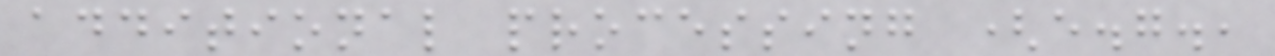additional processing (e.g.,
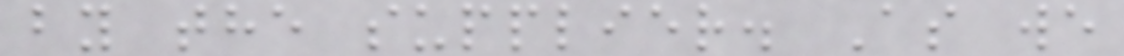by the supplier. As we
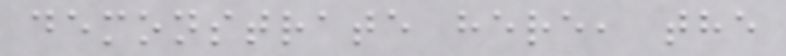demonstrate here, the
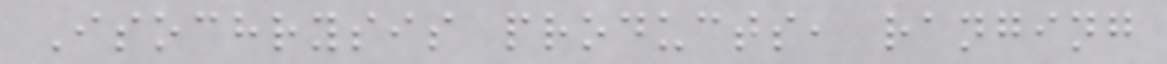Isochrysis products, ranging
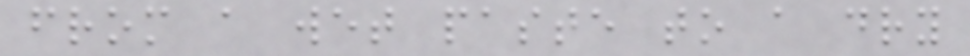from a wet paste to a dry
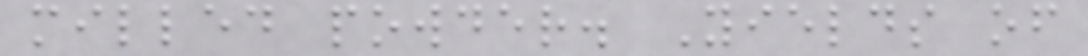milled powder. Yields of
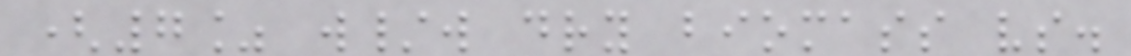(7% w/w dry biomass vs.
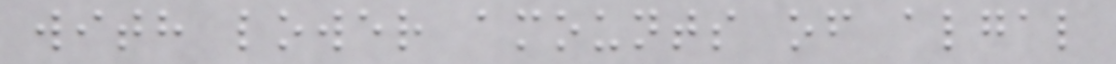with lower amounts of algal
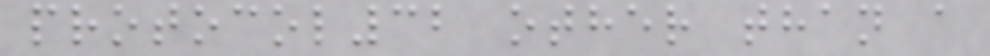protocol32 other than a
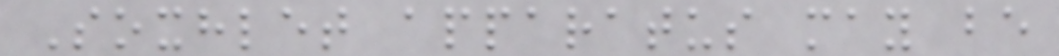Soxhlet apparatus may be
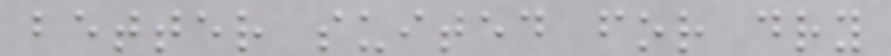better suited for dry
